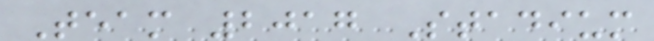Team 2017 Stadium
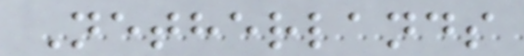Netherlands
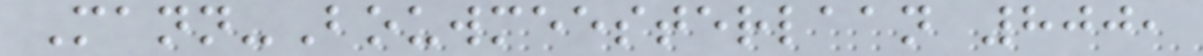Mann-Bouwmeesterlaan 800,
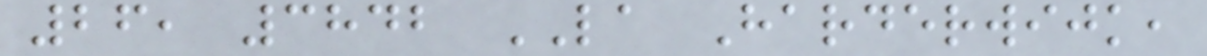26, 3842 LA Harderwijk,
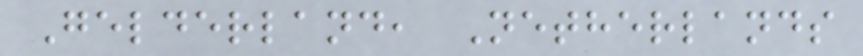Gelderland, Netherlands
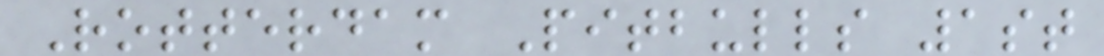Rotterdam Pitbulls 1st
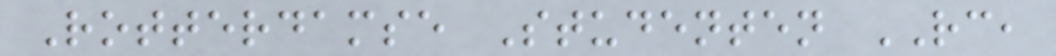Rotterdamse Studenten RC,
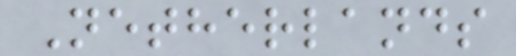Netherlands
